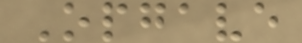Opgave
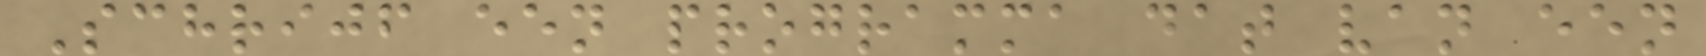Schrijf een programma dat van een
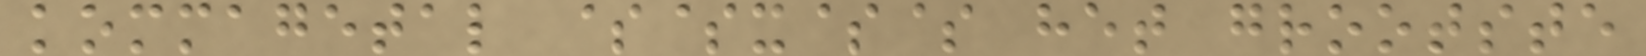kommagetal $$x$$ het grootste
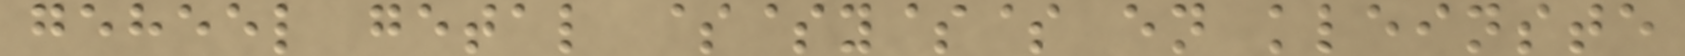geheel getal $$y$$ en kleinste
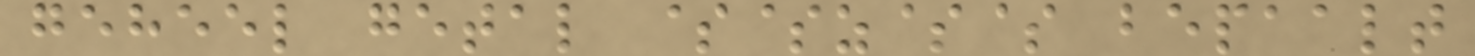geheel getal $$z$$ bepaalt
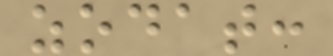zodat:
